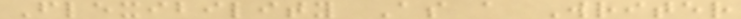Flexibility As a Writer
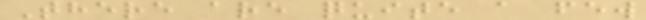There are quite a few
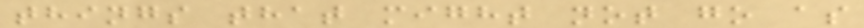things that might not go as
